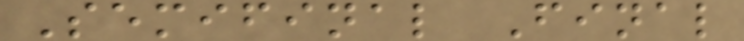Semifinal Final
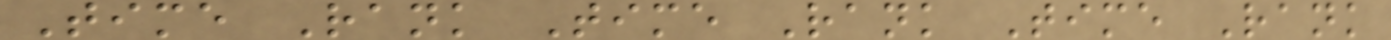Time Rank Time Rank Time Rank
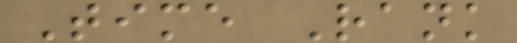Time Rank
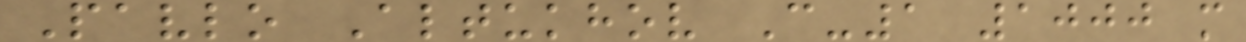Pavlo Altukhov C-1 1000 m
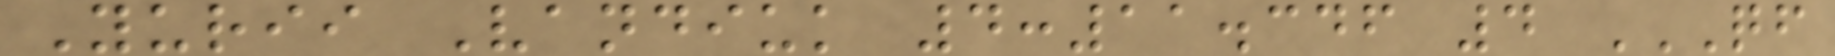Yurii Vandiuk 4:11.346 4 QF
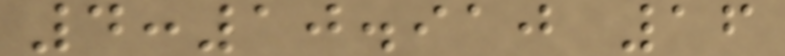4:10.910 16
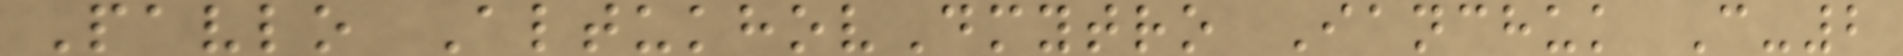Pavlo AltukhovDmytro Ianchuk C-2
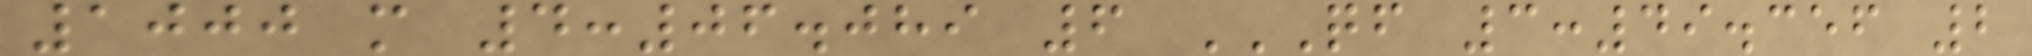1000 m 4:06.089 6 QF 3:49.356 2
